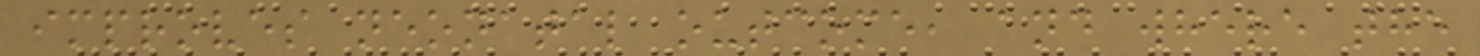improves neonatal outcome, and where the
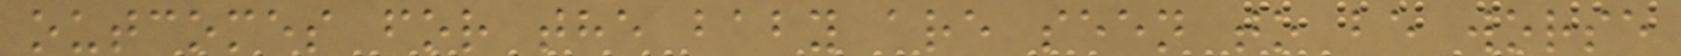outcomes for the baby are seen to be worse
